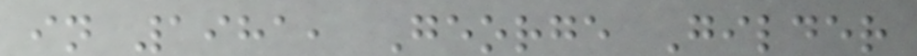in 1981, George Gilder
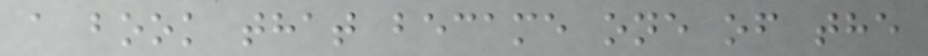a book that became one of the
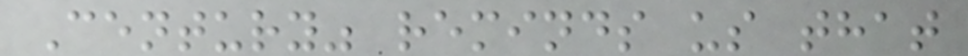Century" reminds us that
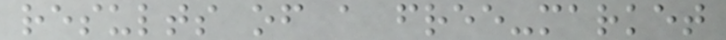results of a free-market
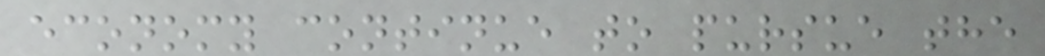economy continue to pursue the
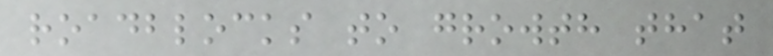roadblocks to growth that
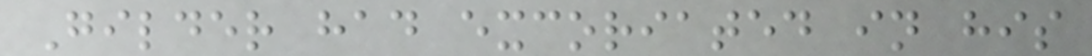Gilder had excoriated in his
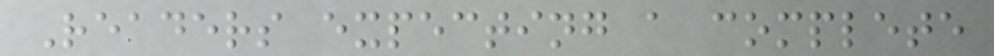Readers expecting a complete
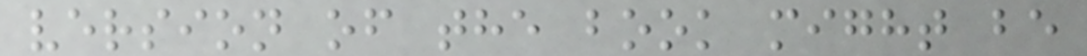version of the book might be
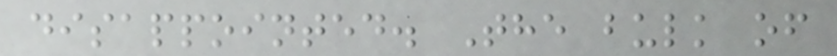disappointed. The bulk of
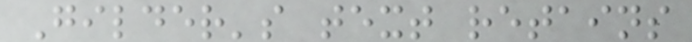Gilder's text retains
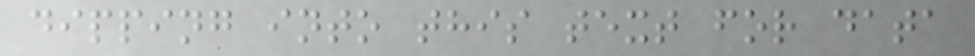dipping into this text for data
